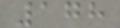178
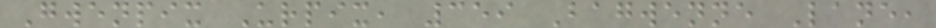Gwenpix Urpix, 359 Bagwenne Lane,
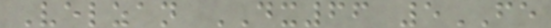Velzan DX66 5FE
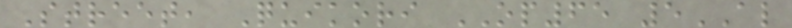Street, Quikori OP65 5AL
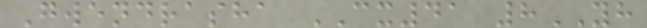Gwendrasha CX41 8YH
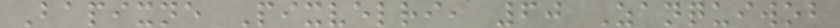Bapixne Pixvelri, 60 Zanquiwob
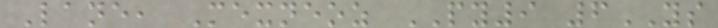Lane, Mexneoz PY9 6YS
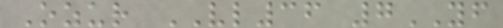Ozur VL36 7YF
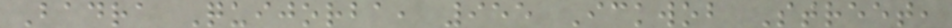Badra Quijorba, 955 Ickwob Street,
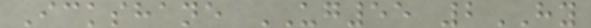Ickshane UG55 2HY
